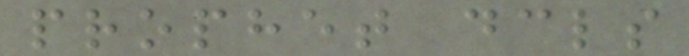prophet declares
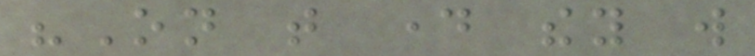"On that day they will
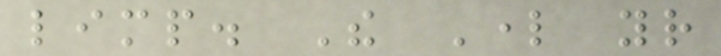limp. The Lord your
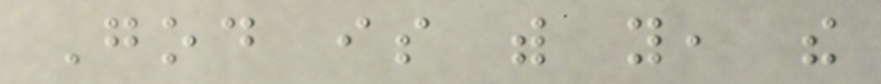God is with you, the
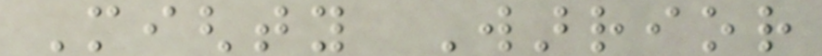Mighty Warrior
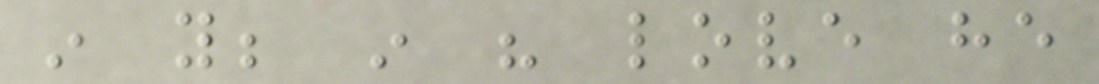in you; in his love he
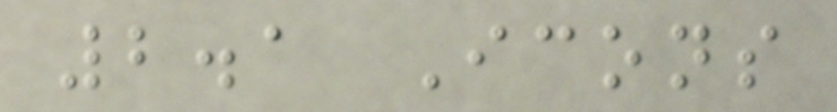2.1 Icons
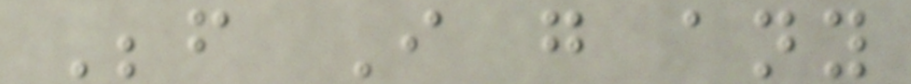Before I go any
